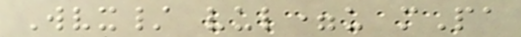Wvx/ vul=u mPa
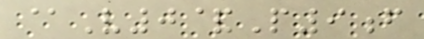@V0&P9f
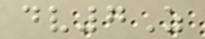dv7Z
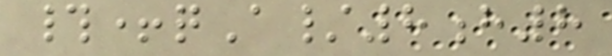#+qA/8h8
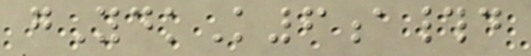gYdkK6a#d
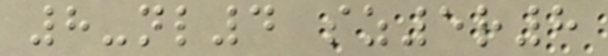8-nl4 sz5r8
